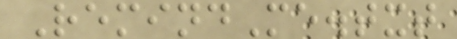RemindMe.txt
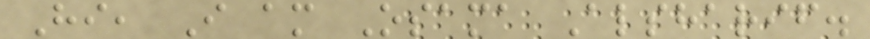Hi, I am Osama Alsharif.
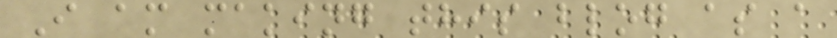I am making this blog as a
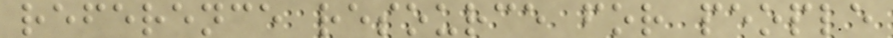reference resource for people
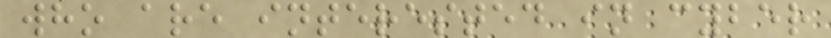who are interested in cyber
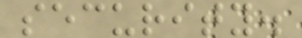security.
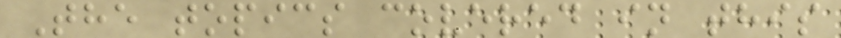The topics covered in this
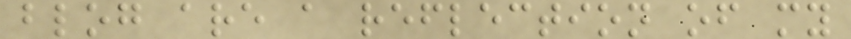blog are a reflection of my
